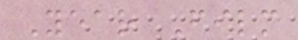Year Film
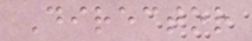Director
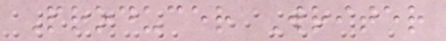Producer Writer
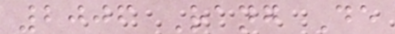2006 Rang De
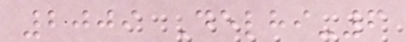2009 Delhi-6
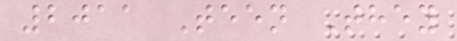2011 Teen They
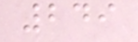249
